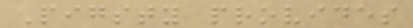Pigsty provides
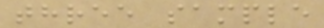three sample
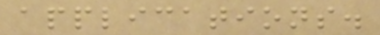applications.
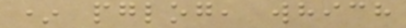* pglog, which
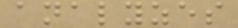analyzes
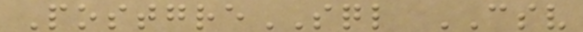PostgreSQL CSV
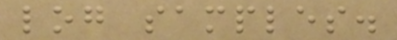log samples.
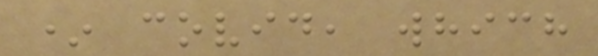* covid, which
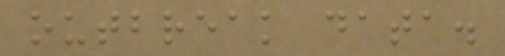outbreak data.
